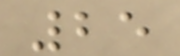25
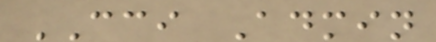CCI Admin
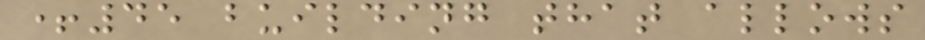+45 building that allows
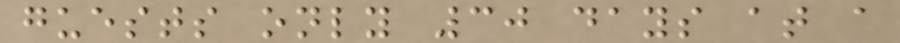guests only 30 days at a
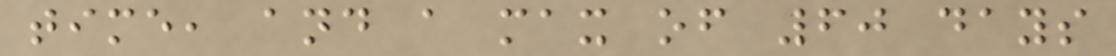time, and a max of 60 days
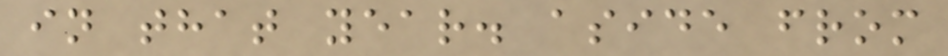in that year. aside from
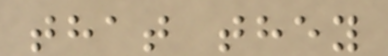that they
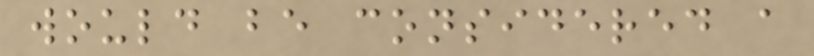would be considered a
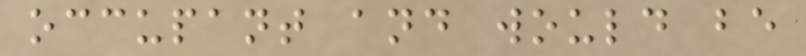occupant and would be
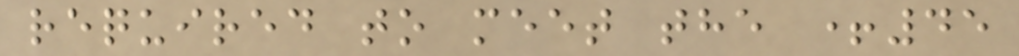required to meet the +45
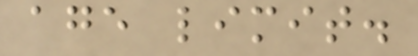age limit.
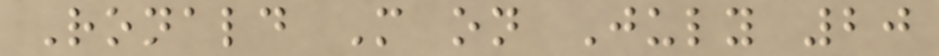Ronald M on July 20
